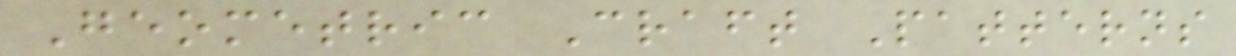Geometric Craft Patterns
